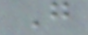G
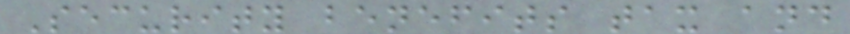Security benefits tax and
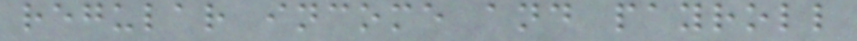regular income and payroll
